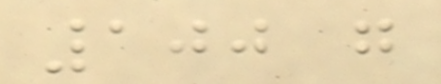100 g
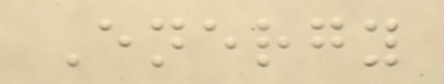Energy
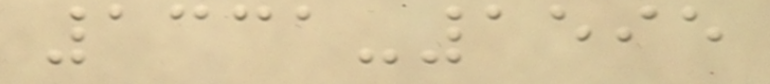1331-1595
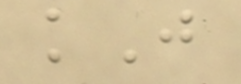kJ
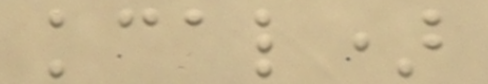kcal)
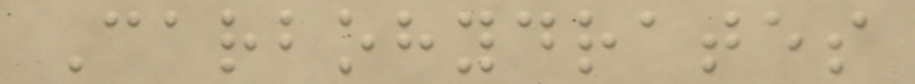Carbohydrates
